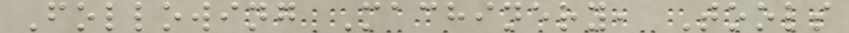Following Machinery, Tools
